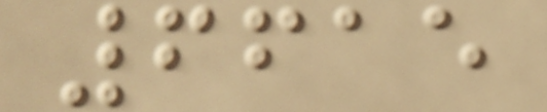6615
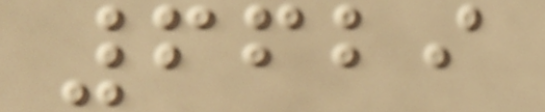6629
